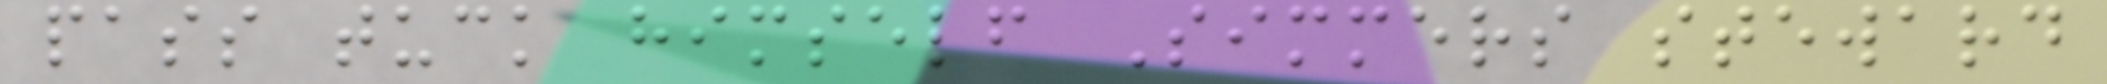pass tuck himself Simmers steward
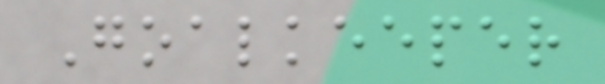Goalkeeper
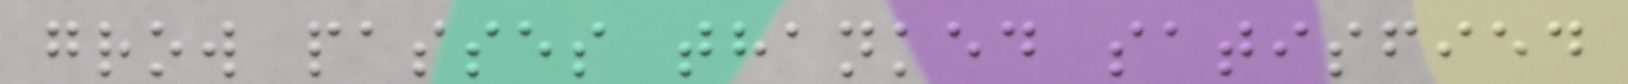grow passes thanked satisfied
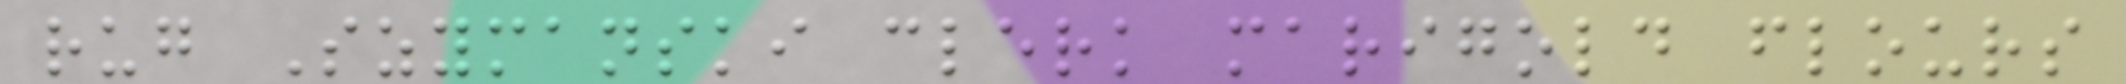rug Szymanski clerk marigold flours
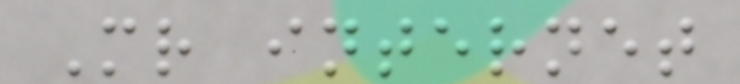Mr internet
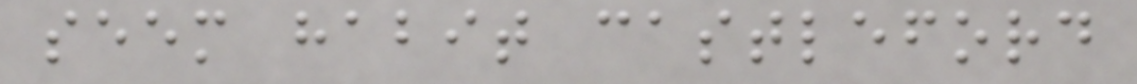seem habit castleford
